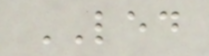LED
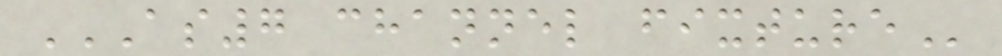AS7 CHANNEL FIXTURE
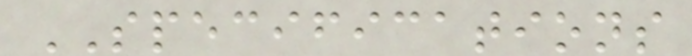SPECIFICATIONS
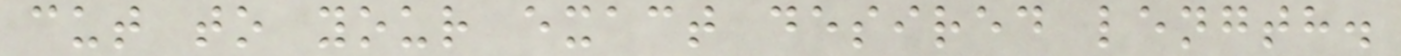cut to your exact desired length.
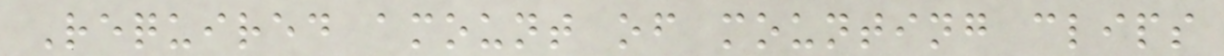Required amount of mounting clips
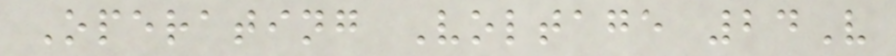Operating Voltage 24V
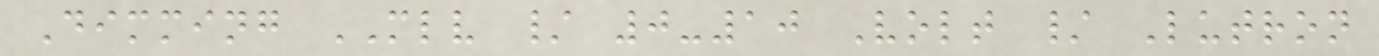Dimming MLV / 0-10 Volt / Lutron
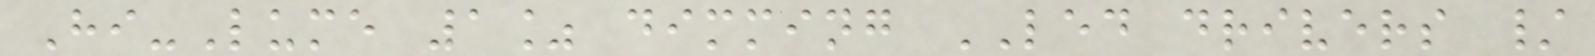Hi-Lume 1% dimming LED drivers /
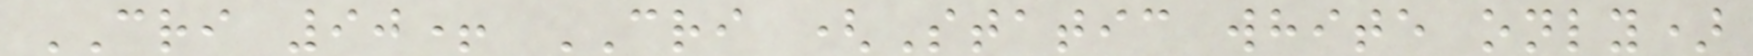CRI 90+ CRI (Static white only)
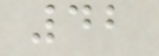42
